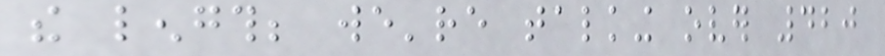the length; we're talking over 420
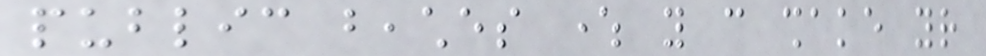public beaches where you can shake your
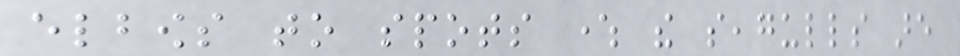elbows to spots where the seagulls are
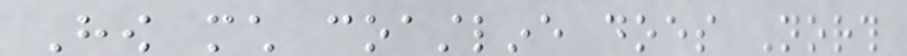How much coastline does North
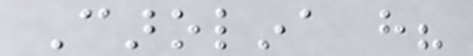Carolina have?
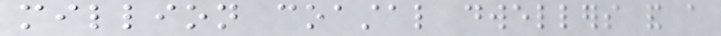million coastal dwellers and a
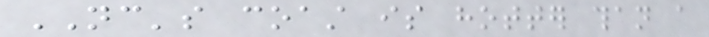NC's coast is hotter than a
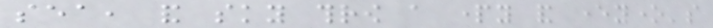sea, and sky throw a party and everyone's
